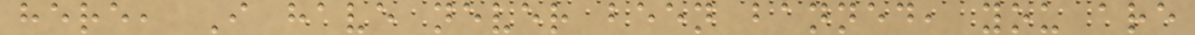here, I have never been banned, you are
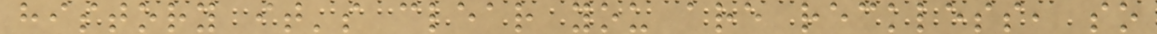history it's clear you are reckless, so
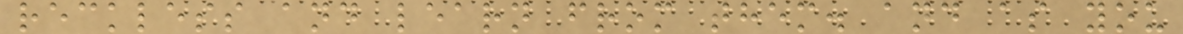reckless and learn from them. and as you
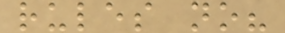rules no?
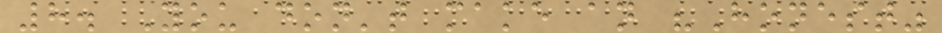8. You don't make an "Honest"
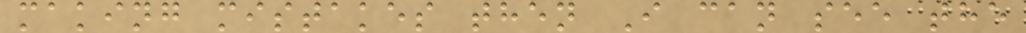making mistakes then I can see the
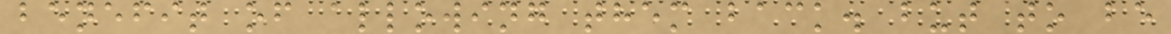benefit of allowing them back. but to be
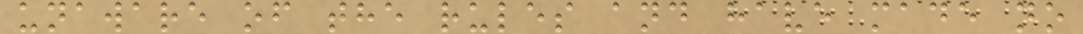unaware of the rules and have made no
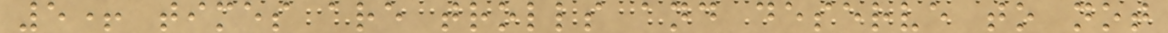5+ times are trolls and deserve to not
